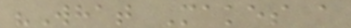"What Makes a
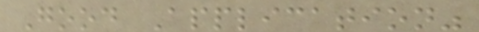Good Application"
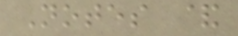Notes &
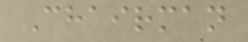Chairman
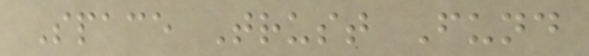Space Trust Fund
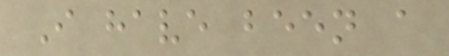I have been a
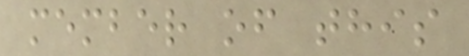member of this
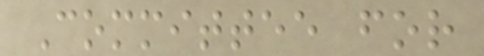Committee for
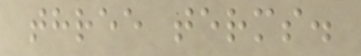three terms.
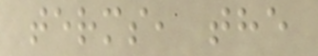terms, the
